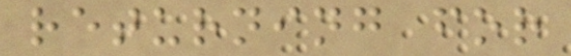returning for
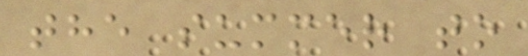the summer to
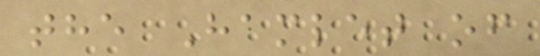the Hamlet of
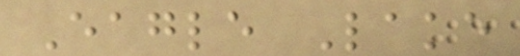Eagle Lake
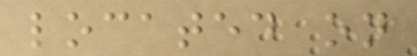located on
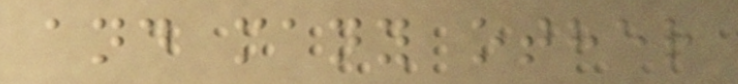and many other
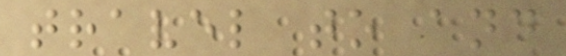travel to and
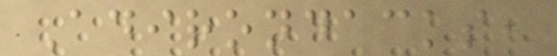Adirondacks,
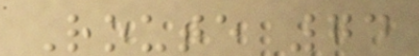Route 74
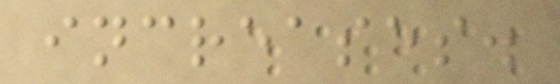increases.
